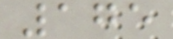175
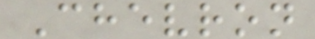Chevron
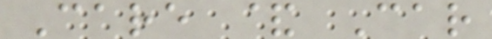Care & Car
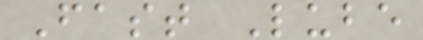Fast Lube
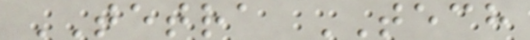TETRA TECH
